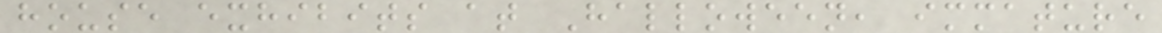house exhibits at Halloween, immature
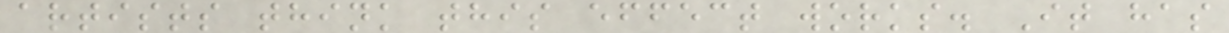artists think this effect works. It has
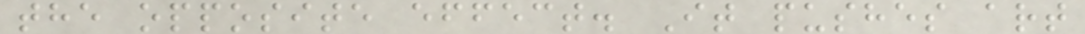the opposite effect. It pushes art
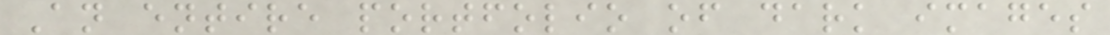An entire portfolio of dark images
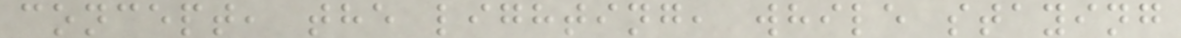concept, the lighting, while staying
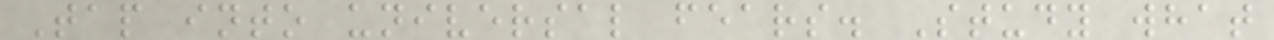Tap into universal fears. Study what
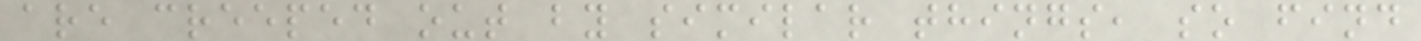are creeped out by similar things, so find
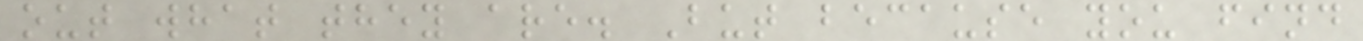out what they are. But because you find
